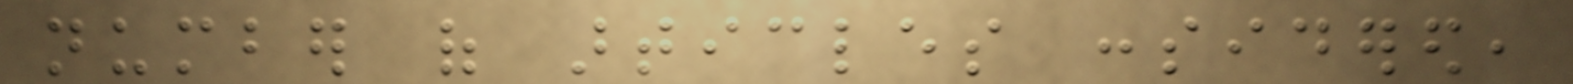number of articles considered,
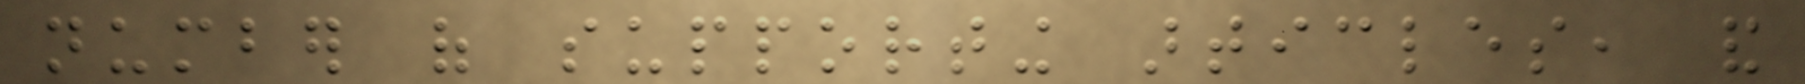number of supporting articles, and
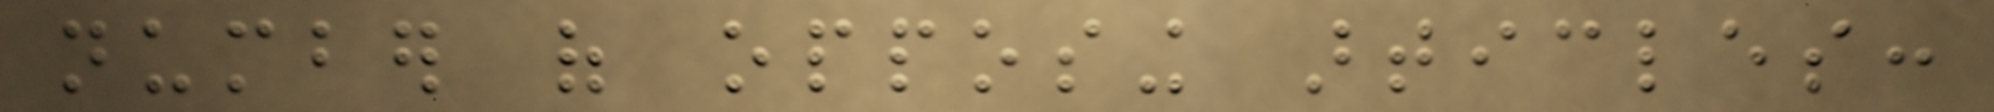number of opposing articles:
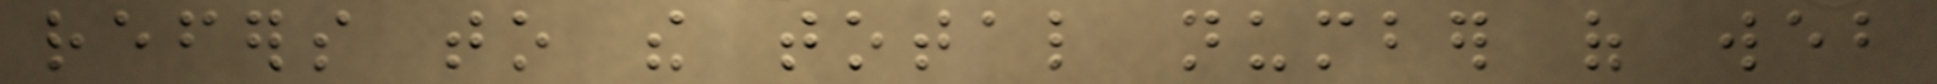refers to the total number of web
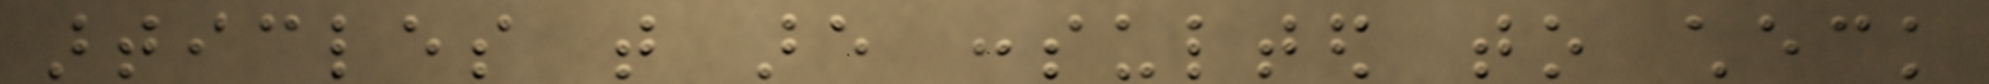articles that are consulted to check
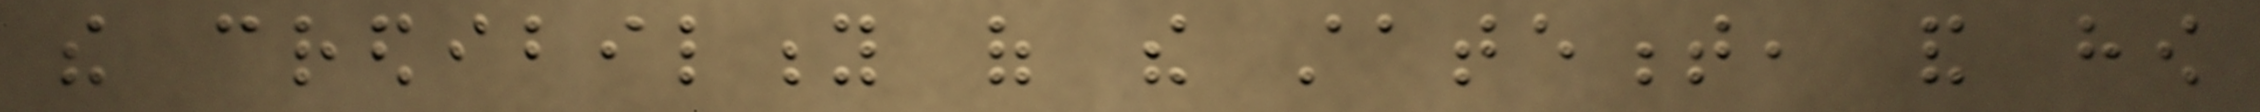the credibility of the statement, and how
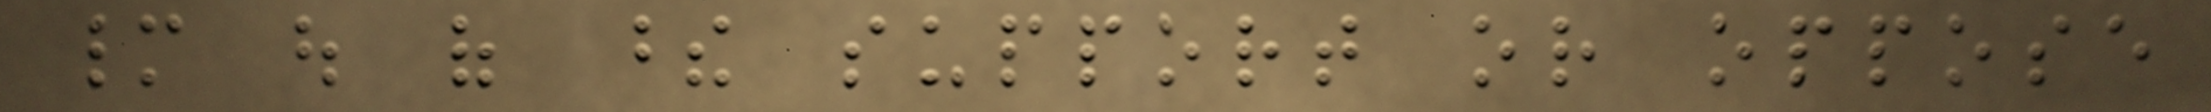many out of these support or oppose
